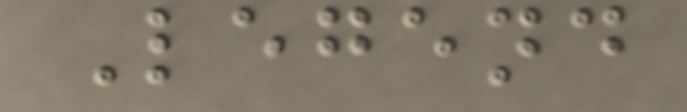Legend
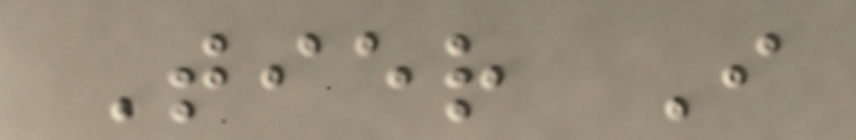Tier I
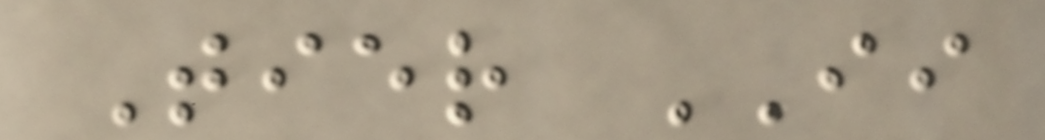Tier II
